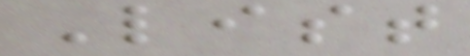List
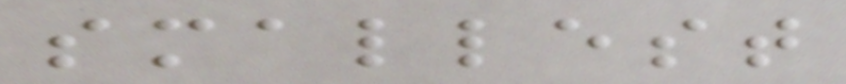smallest
